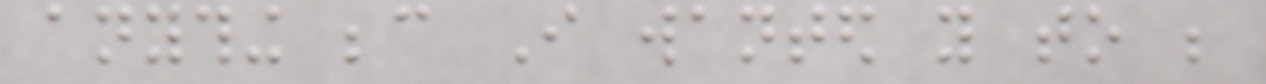anything because I wanted you to be
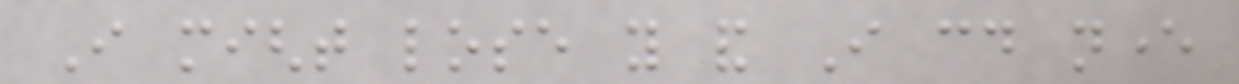I might lose you and I could never
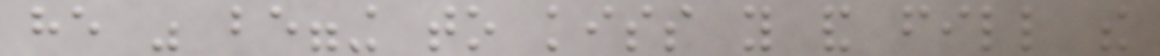he was begging to kiss you and fill the
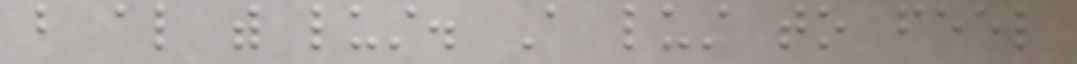but also with lust. A lust to feel
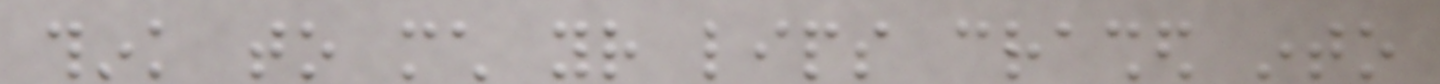think to much your lips crashed into
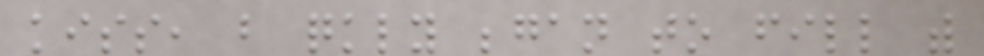kiss, but quickly began to fill with
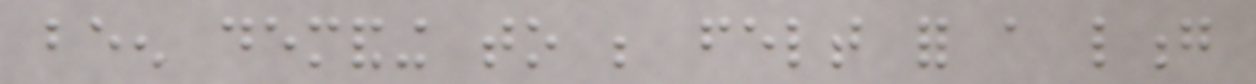been demanding to be felt for a long
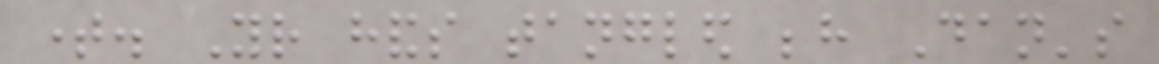time. Your hands tangled behind Dan's
